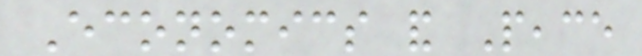Economics and Peace
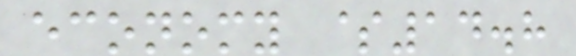economy $14.8
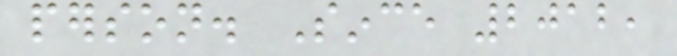person. Since 2012,
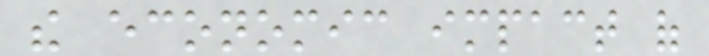the economic impact of
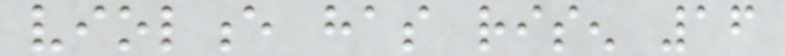violence has risen 16
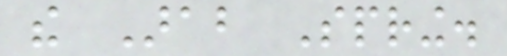the Arab Spring.
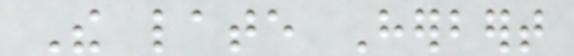The late Herbert
